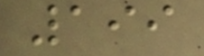199
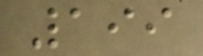199
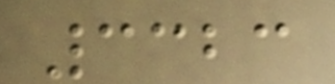3323
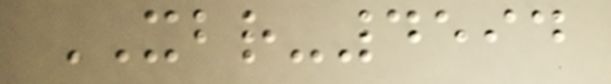XBR-4594
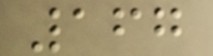167
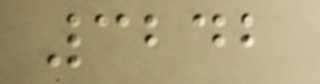3242
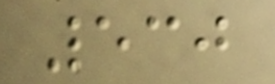530
